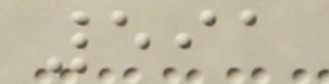591
